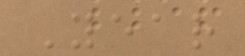Year
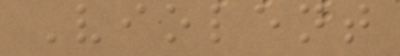Violent
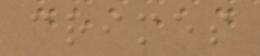crimes
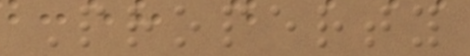Property
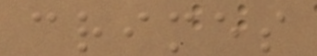crimes
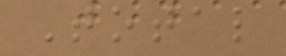Total
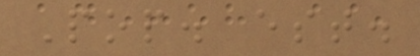Pop. est.
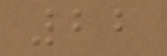22
